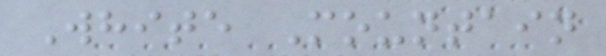White Mountain
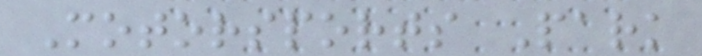Motorsports Park
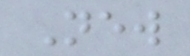New
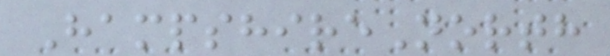HampshireNorth
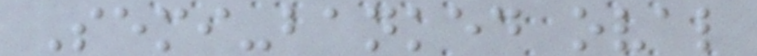Semi-banked oval
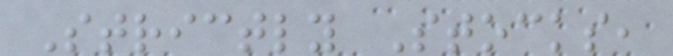Strictly Stocks,
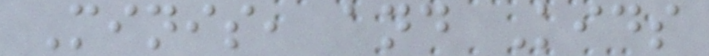Minis, and Kids
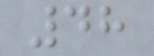48
